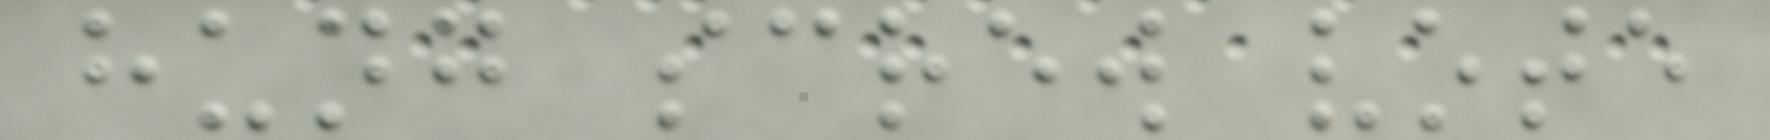hung screw vote
